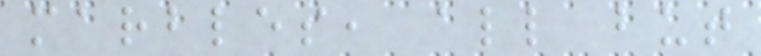marbles, all but
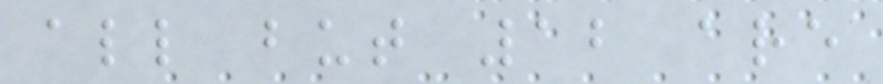all but 12 are
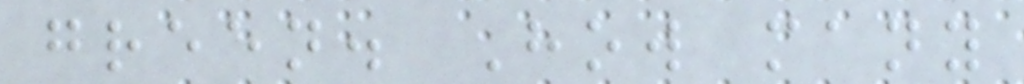green. How many
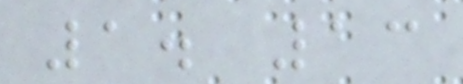1. 13
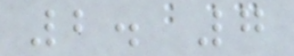2. 7
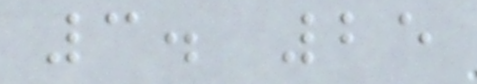3. 25
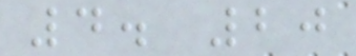4. 20
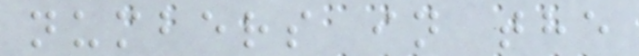numbers in the
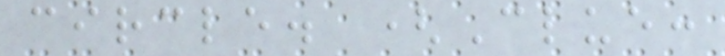circle. (Clue:
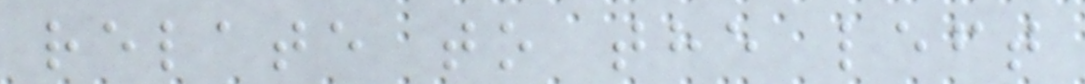relate to the left
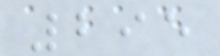295
